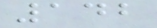142
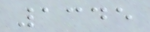1345
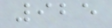925
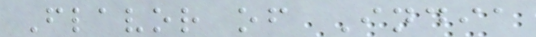Flavor of India
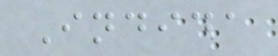Indida
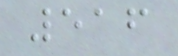516
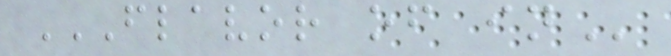FLAVOR OF IN
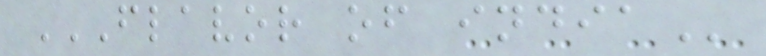FLAVOR OF INDIA
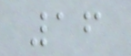16
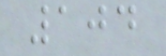104
